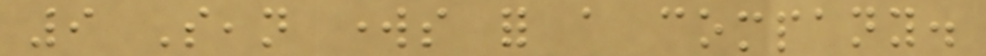9 Sean works for a company.
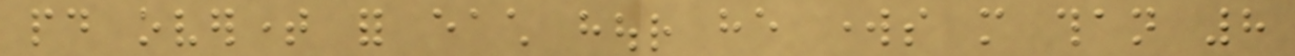paid overtime for each hour he works more than 8
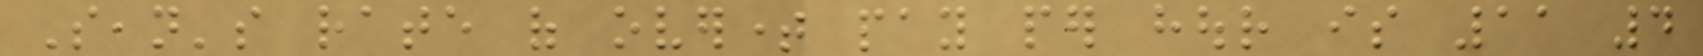Sean's rate of overtime pay per hour is 11 4
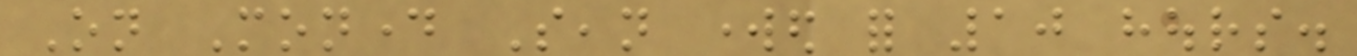On Monday Sean worked for 10 hours.
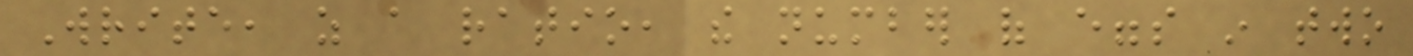Write, as a ratio, the number of eggs in two
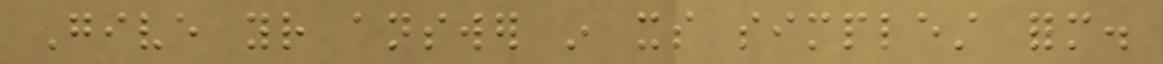Give your answer in its simplest form.
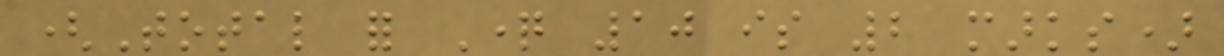(Total for Question 10 is 2 marks)
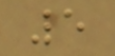5
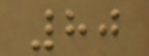80
